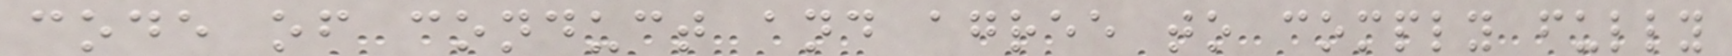code of conduct and agree to comply fully
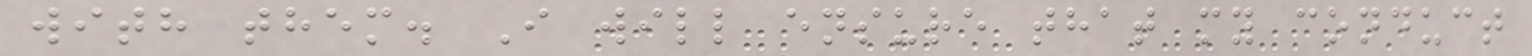with them. I will ensure that my conduct
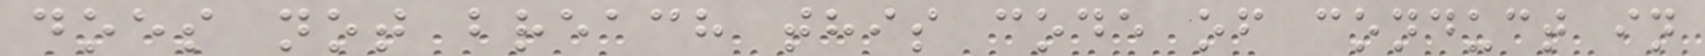does not breach this code of conduct in
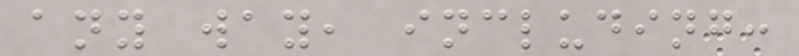any way, including:
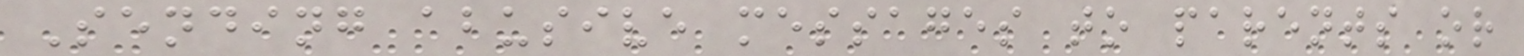Sending abusive messages to parents or
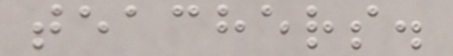teachers.
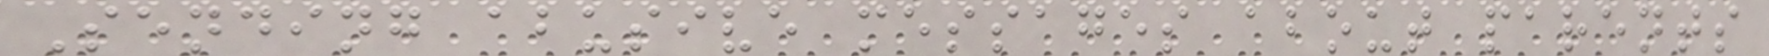Sending abusive messages about parents
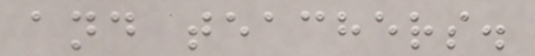and teachers.
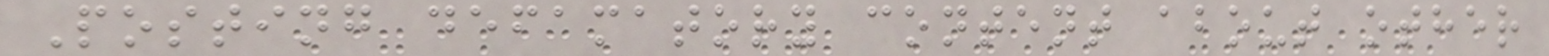Posting defamatory content about other
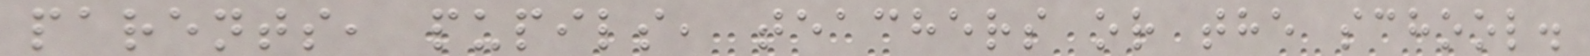parents, pupils, teachers or the school.
